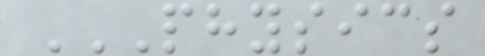PHYSICS
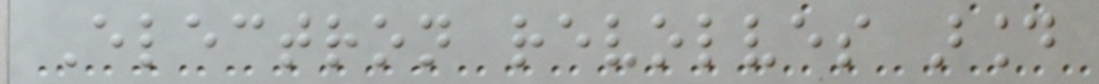Electron revolves around
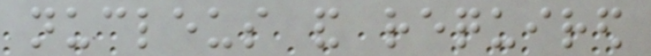nucleus and required
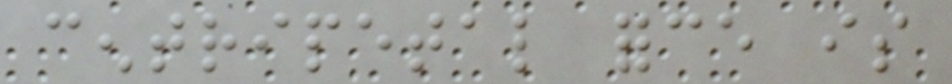centripetal force is
